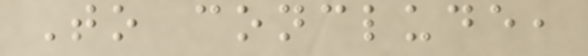To conclude,
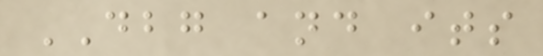DBG and its
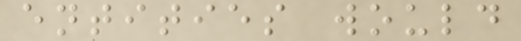entities would
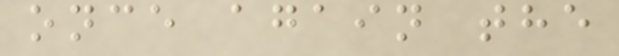once again the
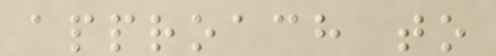approach to
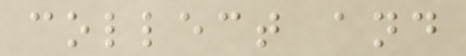collect and
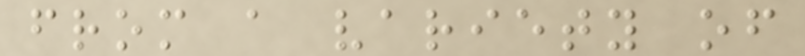from a variety of
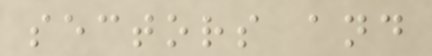sectors and
